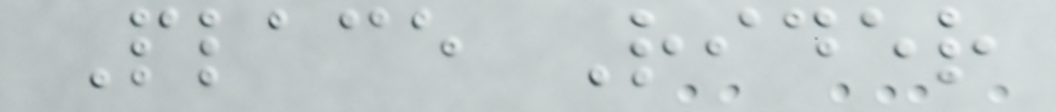Place Rider
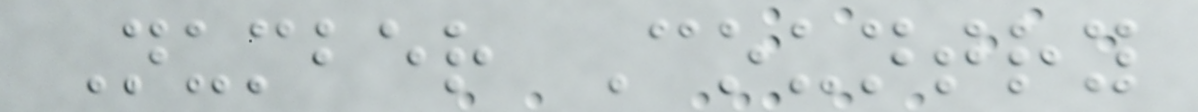Number Country
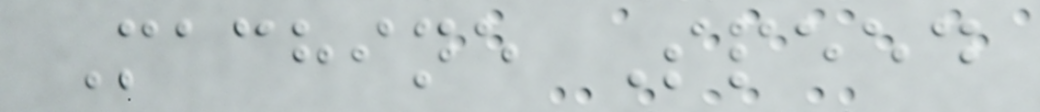Machine Speed
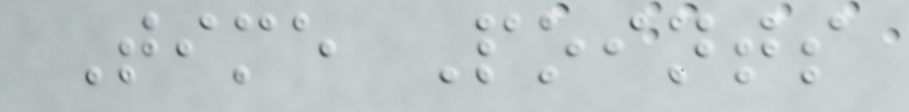Time Points
